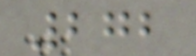272
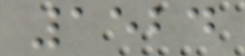1524
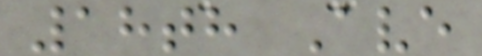18th Ave
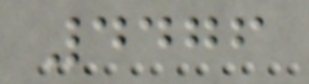4476
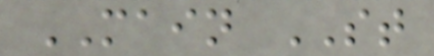MAIN ST
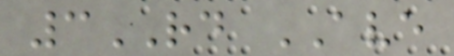3RD AVE
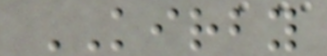KIRBY
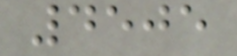4505
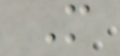M
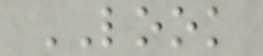LOOK
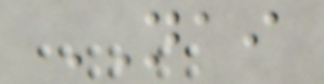NAI
